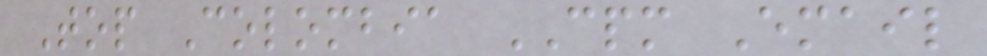Top Colombia CPM Email
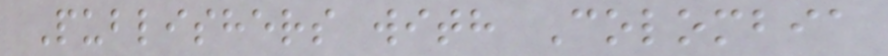Publishers with Colombia
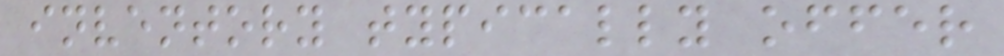inventory typically offer
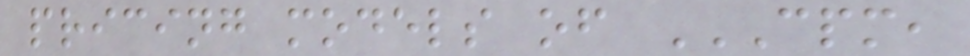pricing models of CPM,
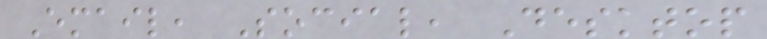Email, Social, Desktop
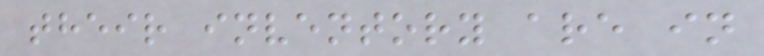their inventory are in
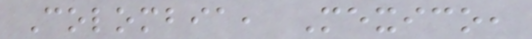Colombia, Mexico,
